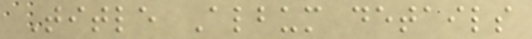Title Album details
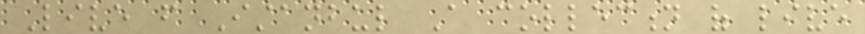Live from Istanbul A collection of live
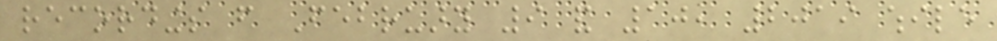recordings from February 9 and 10, 2019 while
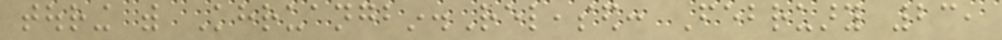touring with Khruangbin.Released: February 23,
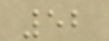52
